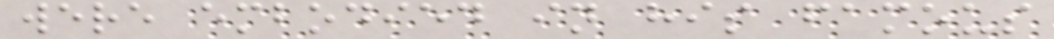were embodied in his famous
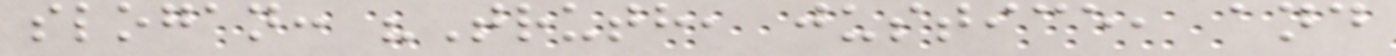slogan: "Truth, justice, and
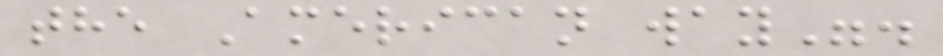the American way".
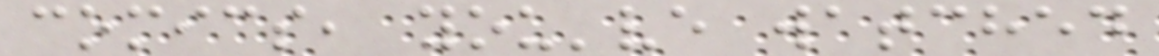comics, you've watched
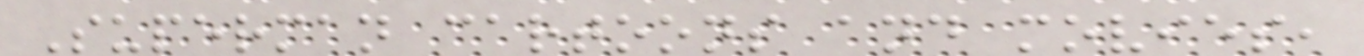Superman cartoons and movies,
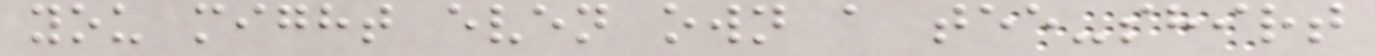you might even own a tee-shirt
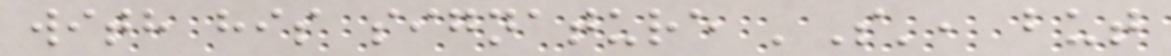with his signature 'S', but
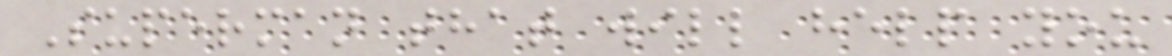Superman that will help you
